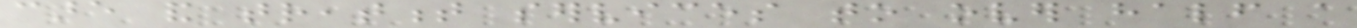care and treatment services to over half a
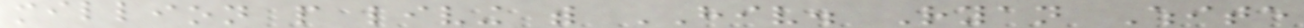million people living with HIV. Ryan White
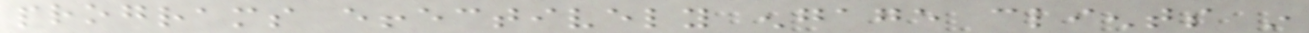programs effectively engage clients in
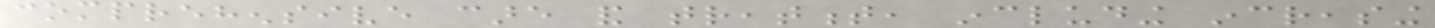comprehensive care and treatment, including increasing
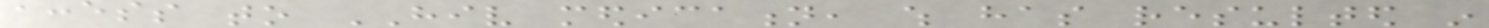access to HIV medication, which has resulted in
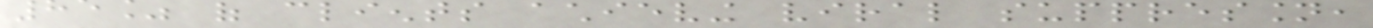85% of clients achieving viral suppression,
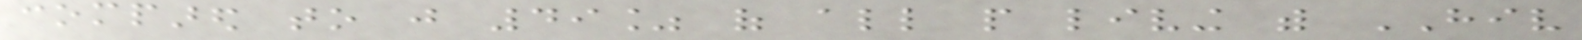compared to just 49% of all people living with HIV
